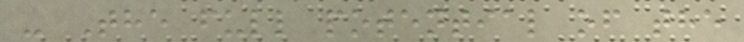- The full potential of the
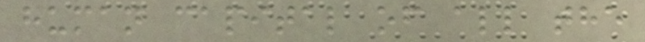human capital of all the
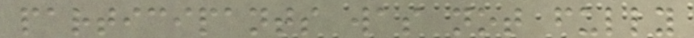participants was not fully
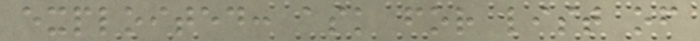exploited: ask for list of
